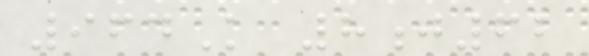964K 8j62
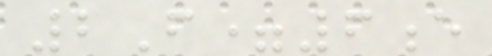2F=6e
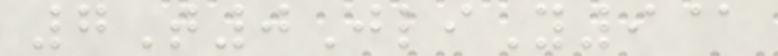7T0JliY9@
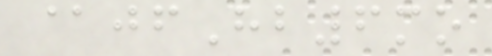@jfHb6mo
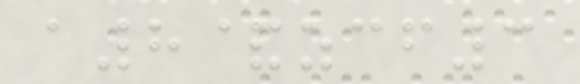a8&zcf3
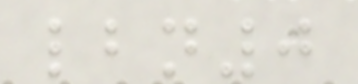lbn0
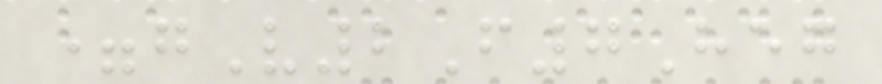=gV2F7Heg
